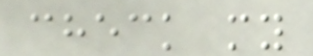check my
